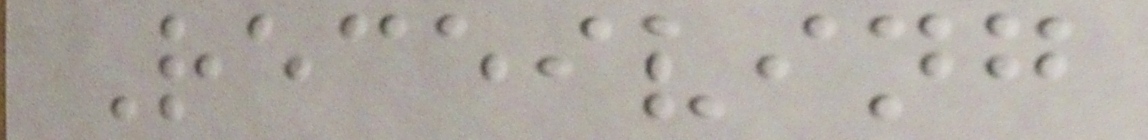Receiving
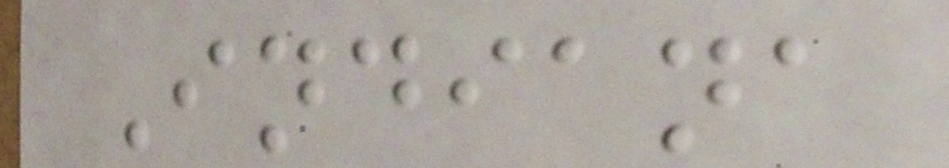Indiana
